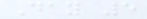Day 5
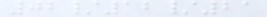02/12/21
